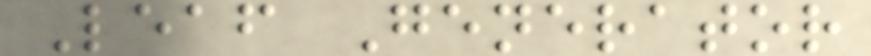Leaf Generator
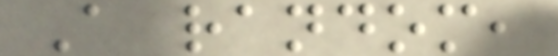A random,
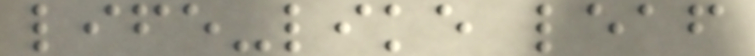life-like leaf
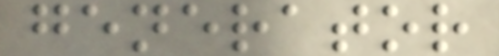generator
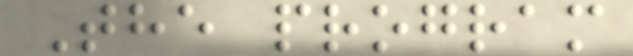The program
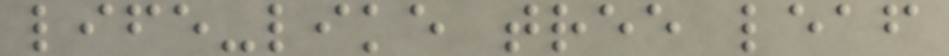life-like tree leaf
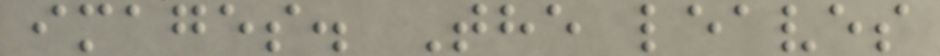images. The leaves
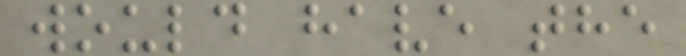would have the
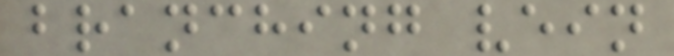branching vein
